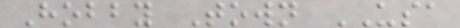Hobby Town USA
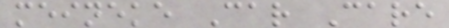meineke Car Care
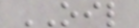OIL
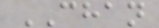CHAN
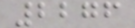2276
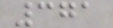371
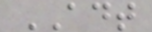ADT
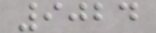9024
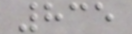835
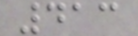413
